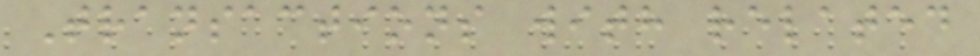Transactions with related
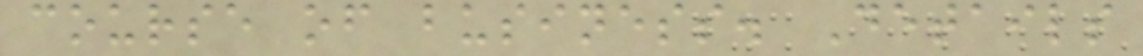course of business. Details
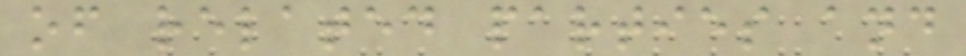of related parties and
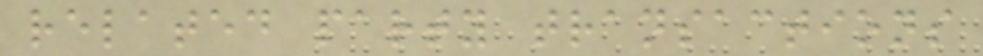related party transactions
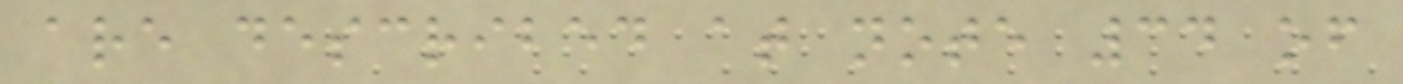are described at note 34 of
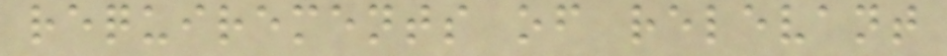requirements of relevant
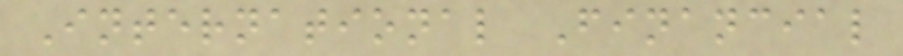International Financial
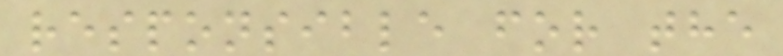responsible for the
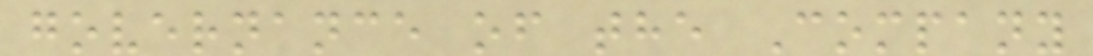governance of the Company
